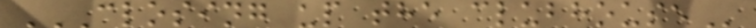CLOSING UP THE CLUBHOUSE
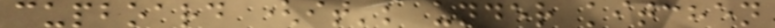cupboard (it's under kitchen
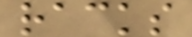racks
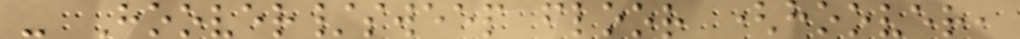- Hoover/sweep floor (hoover,
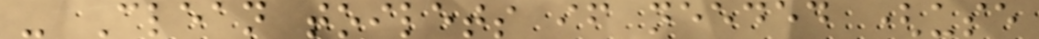- Clean toilets if needed (use
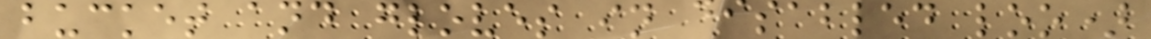bucket and gloves in disabled loo)
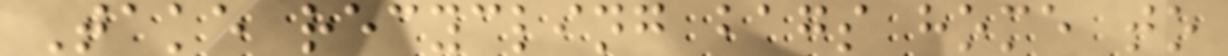Take recycling bags home to
